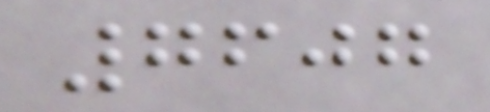7607
